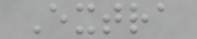Extra
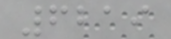6219
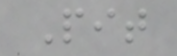Pit
